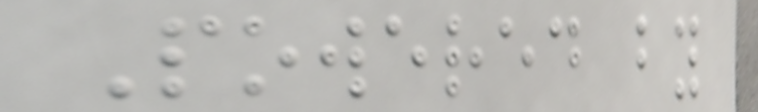Powered by
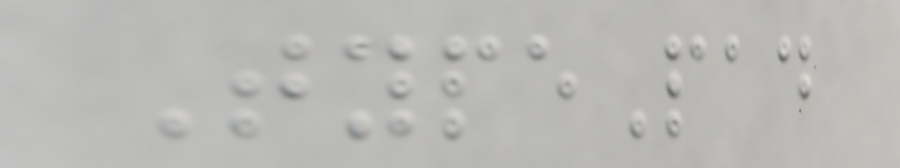TypePad
